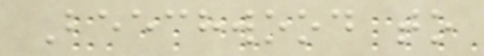Beechwood to
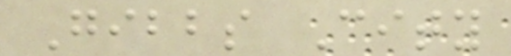Gibbs City
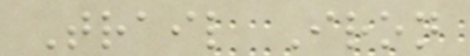Trail Iron
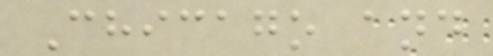Chicago and
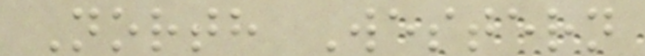North Western
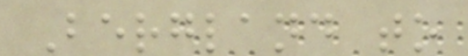Bergland to
